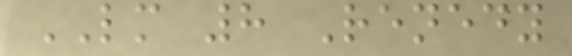LM 8 Renedy
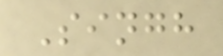Singh
